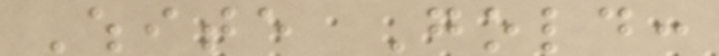White Gold:
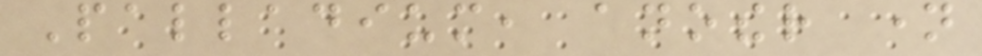Palladium, another name
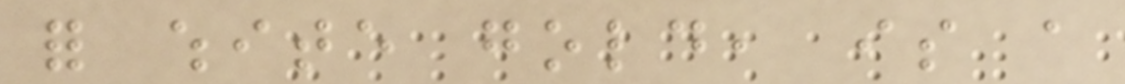for white gold, is a
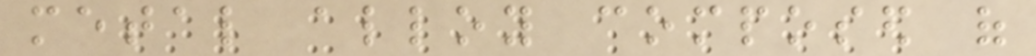metal alloy composed of
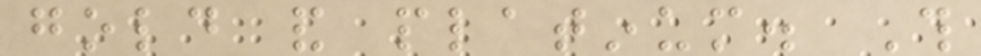gold and platinum. This
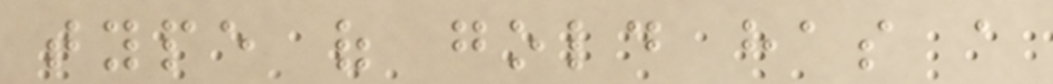type of gold has a
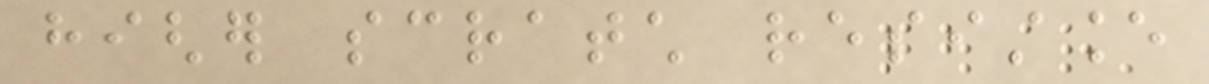higher scratch resistance
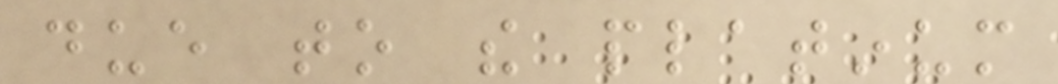due to the platinum
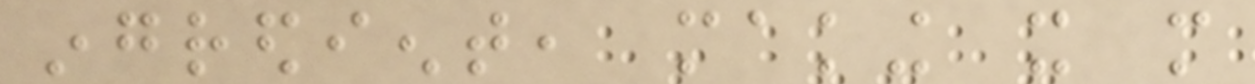ingredient, making it more
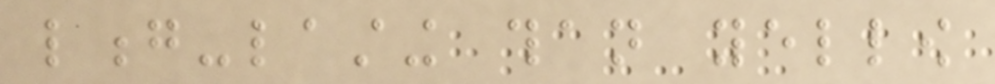long-lasting than yellow
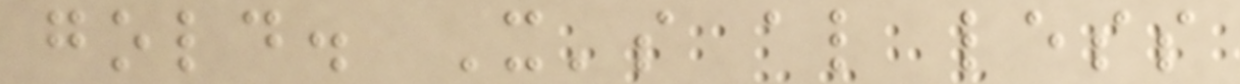gold. It's also less
